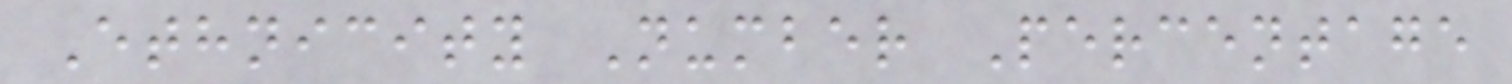Ethnicity Number Percentage
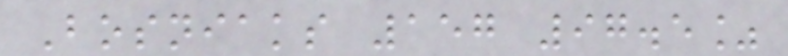Bosniaks 157 97.5%
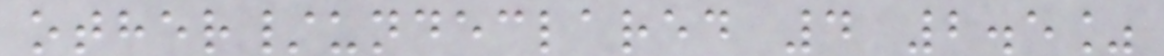other/undeclared 4 2.5%
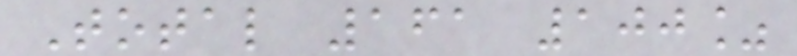Total 161 100%
